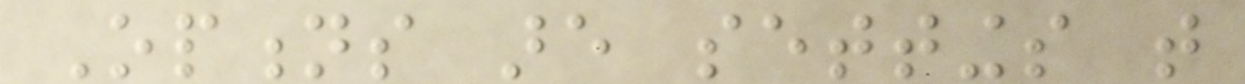Options are settings that
